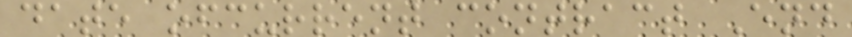date ofcurrent contract End
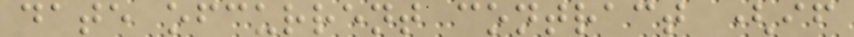date ofcurrent contract (if
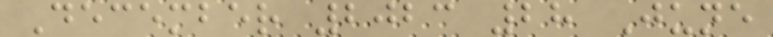December 2023 28 June
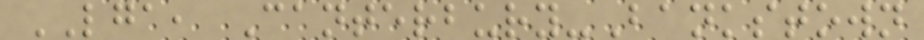LGA, Canterbury-Bankstown
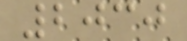2030
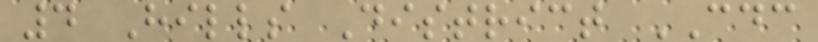4 Hills District CDC
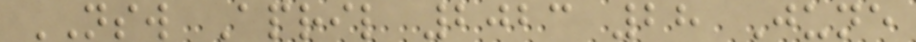NSW April 2023 28 June
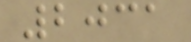2031
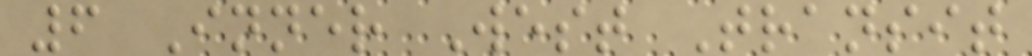6 Inner West Transit
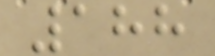188
